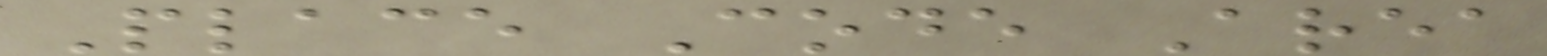Place Code Area
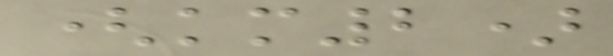(km2)
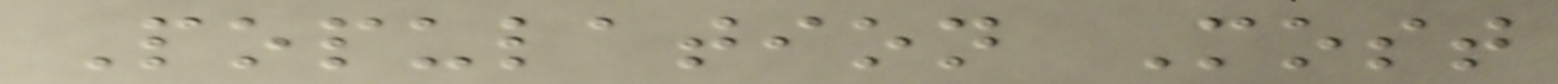Population Most
